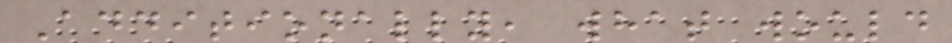Additionally, what would
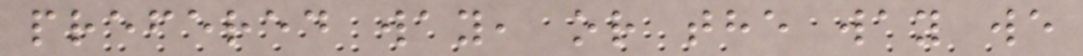prefered way, or the way we
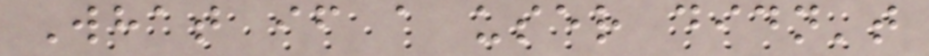What if a user didn't
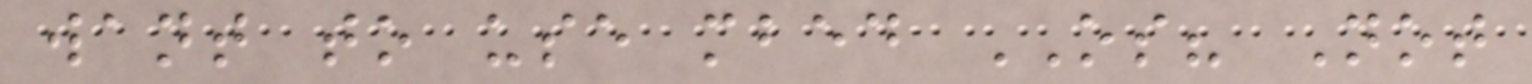want to use mbed OS? Not
